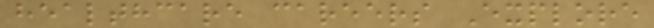healthcare careers Explore
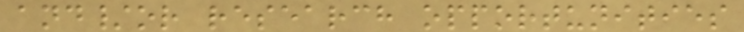and/or research opportunities
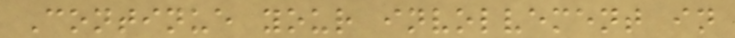Continue your involvement in
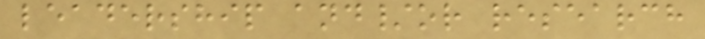leadership and/or research
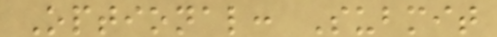Optional: Submit
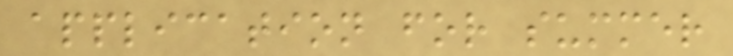application for summer
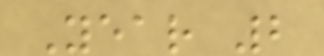Year 2
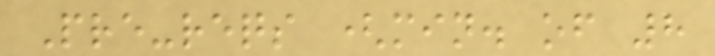Pre-reqs (min. of 8
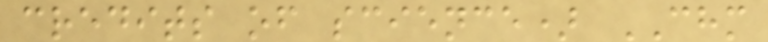credits of science) CHM
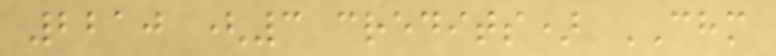2210 (3 credits) CHM
